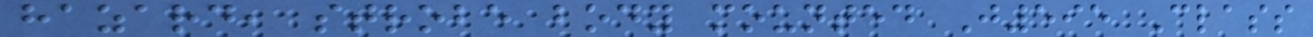hazard, strobe body mounted J595 Class
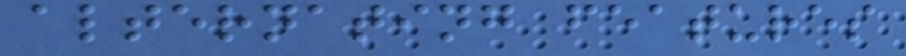alternating features
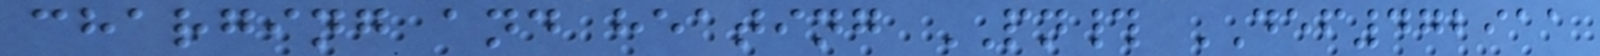charging and heating PN# DEF472911
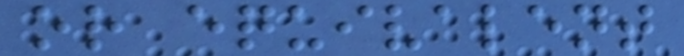or equivalent
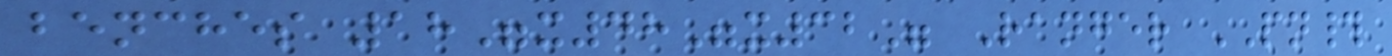benches 18"x48"x32" Ranger PN#
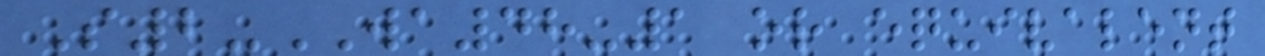S2-WA48-1 or equivalent
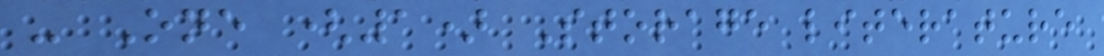- One (1) Storage literature
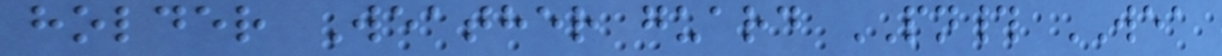holder Weather guard PN# WEA
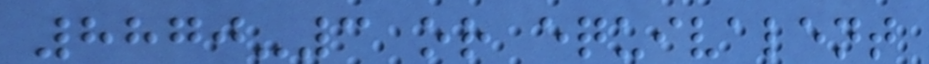8870-3 or equivalent
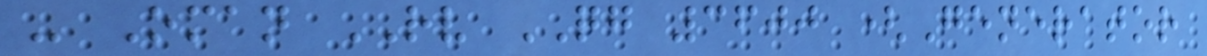- Oman RV QG 3600 (Generator
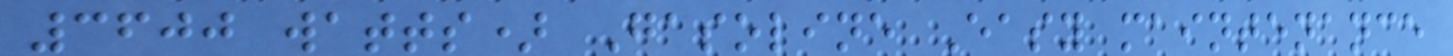3600 watts) Gasoline Easy maintenance
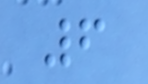6
